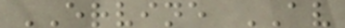ERVINE AV
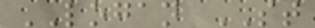LOGAN ST
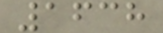1638
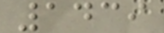1439
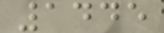1445
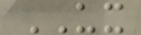UX
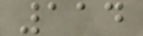114
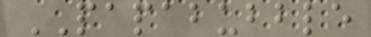PAPABUBBLE
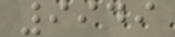9949
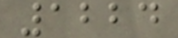1224
